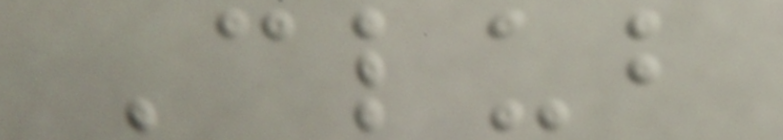Club
